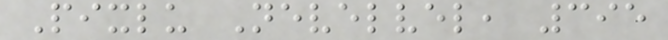Pixlu Nevelvel, 395
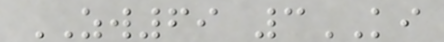ZW69 3KI
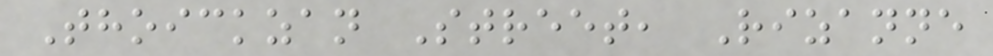Thoickzan Street, Rizanne
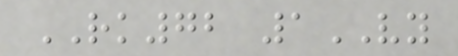RK72 1VY
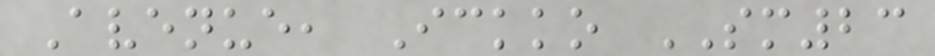Avenue, Ickko SM23
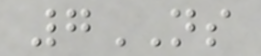7NS
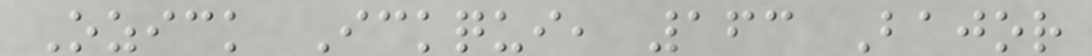Ozick Ickqui, 163 Bajor
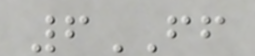6FF
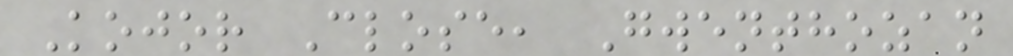Kojor Close, Gwenthozan
